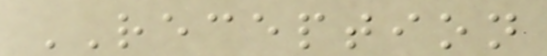RECEPTION
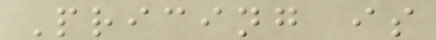Pricing is
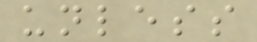unless
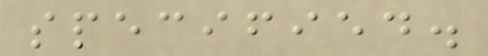specified.
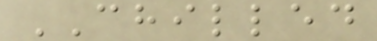CHILLED
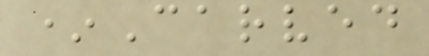*Carved
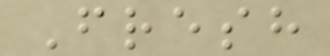Fresh
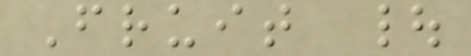Fruit |
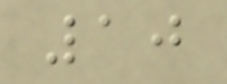10
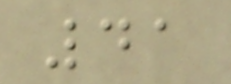41
